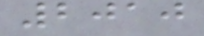2010
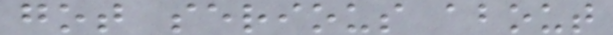got serious about
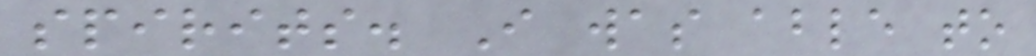spirits. I was able to
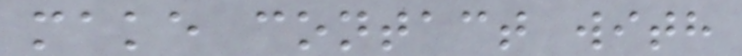make contact with
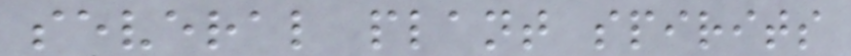several plant spirits
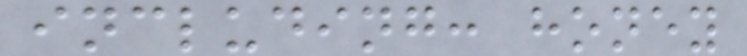including: honey
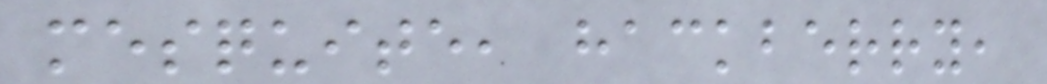mesquite, hackberry,
